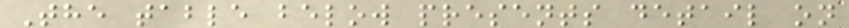The table below presents detail on
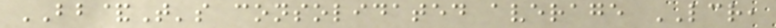BB&T's consolidated average LCR,
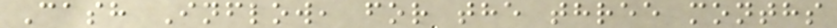Cash Inflow, for the three months
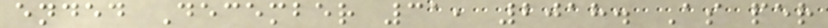ended December 31, 2018. As per
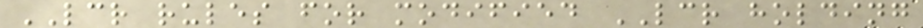LCR rules for modified LCR holding
